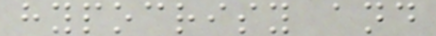hypocrisy and
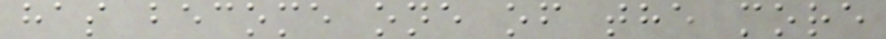has become one of the more
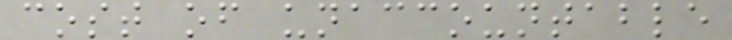cost of unaccountable
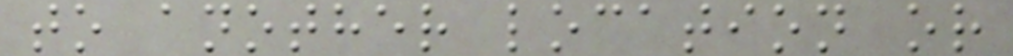to another location or
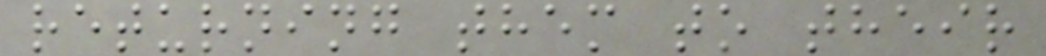returning them to their
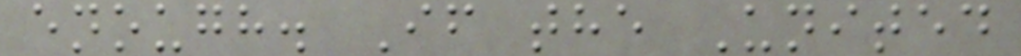enough. If the United
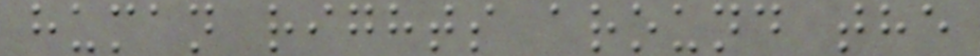human rights around the
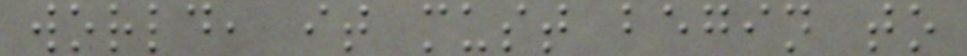world, it must begin to
